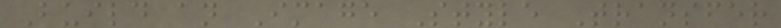Build an Image Style Transfer
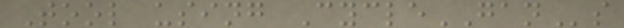Tool using CycleGANs
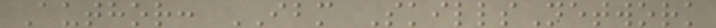Author: IBM SkillsNetwork
